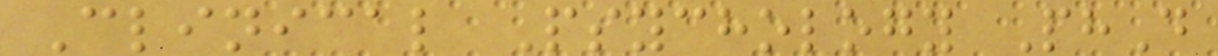Clinical Psychology PhD
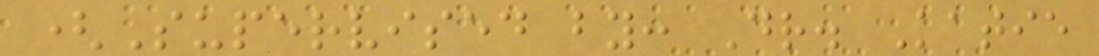(Supervised by: Dr. Katie
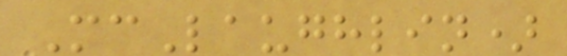McLaughlin)
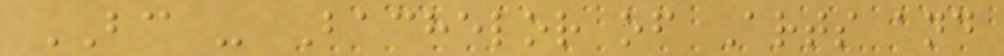BC - Bachelor of Arts and
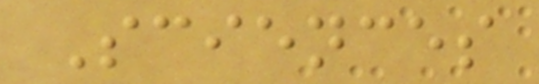Sciences
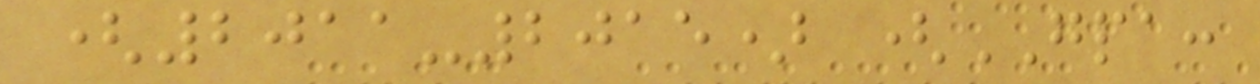(2011-2015) (GPA:
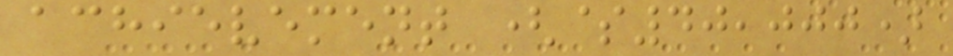achievement ($40,000)
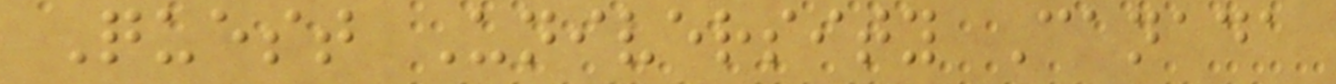Quest University Canada
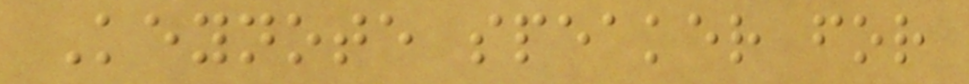Keynote speaker for
